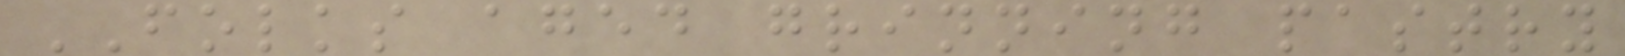FOLKS aged grinning pastry
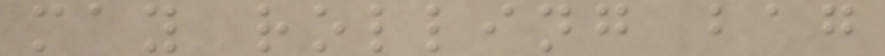may rolling bag
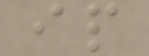ip
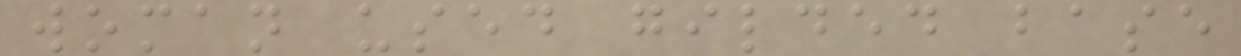woman used gilded base
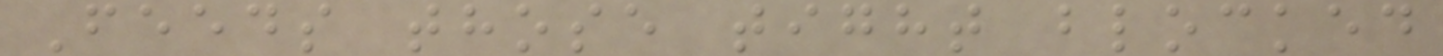Feeds those tight blocked
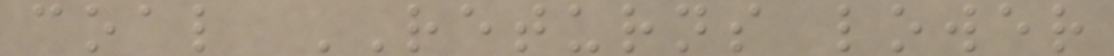coal RETURNS lower
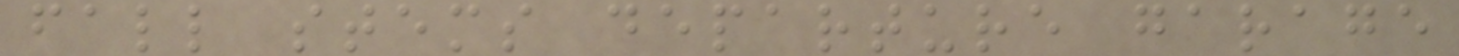fall stems departure garage
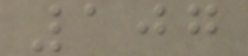107
